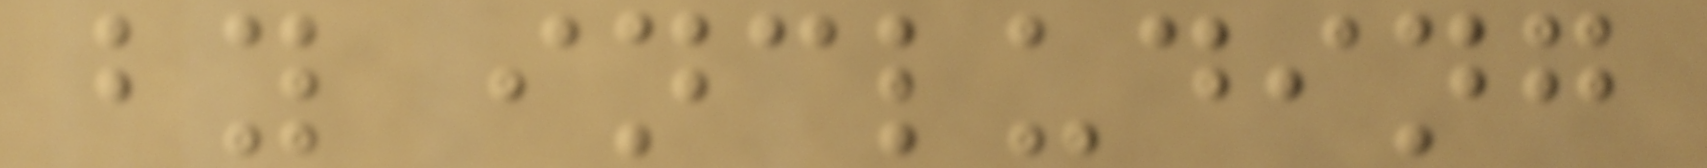by including
